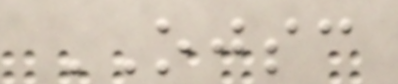OJSC
